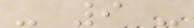- 9 -
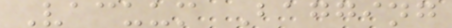Vacuum Bagging
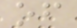of
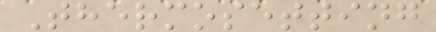Thermosetting
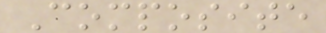Composite
